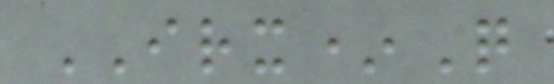IRX*Q
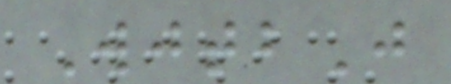WjtbJ
